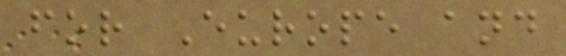for Europe and
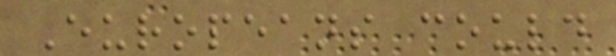Europeans could
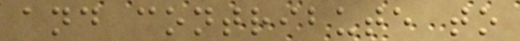and contribute to
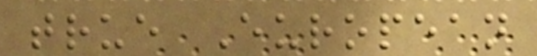true European
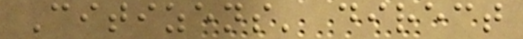Citizens' direct
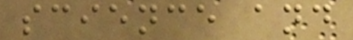science and
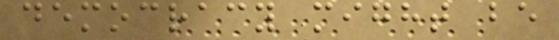democracy might be
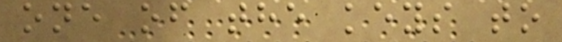one of the keys to
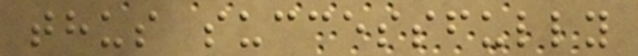thus successfully
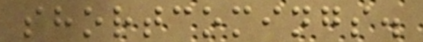shortcomings.
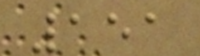151
